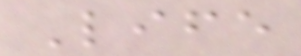Life
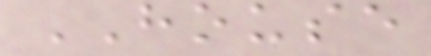HOUSE
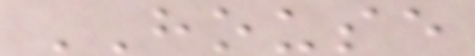HOUSE
